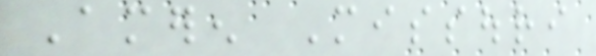Ameren Missouri
